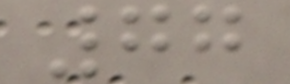77
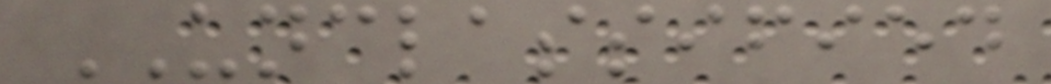UNCLASSIFIED
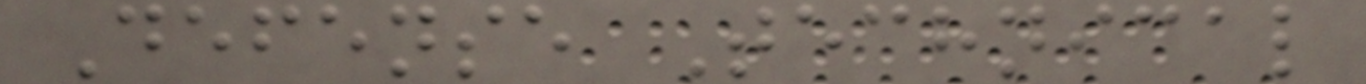Defense Technical
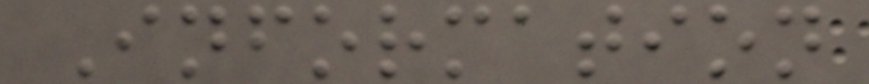Information
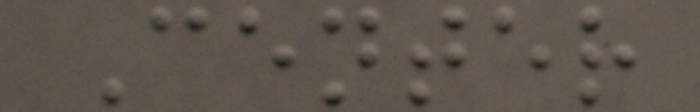Center
